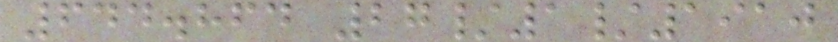644.864 27/1/1910
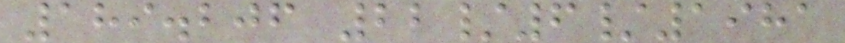189.206 22/6/1981
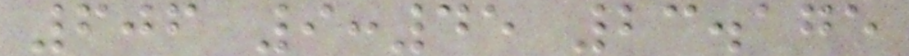606 9:45 23.175
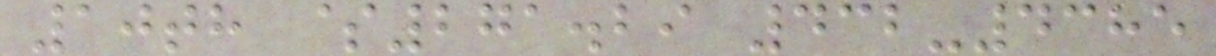10th $271.29 432-4385
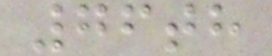76th
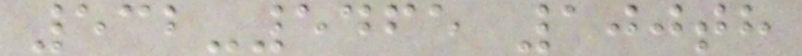532-5465 100th
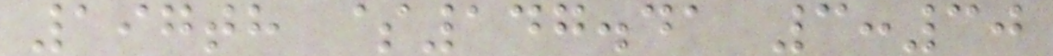197th $147.41 3:30
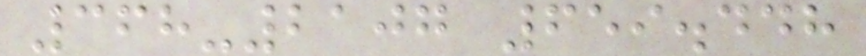368-2107 659.448
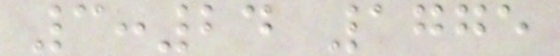3:24 1775
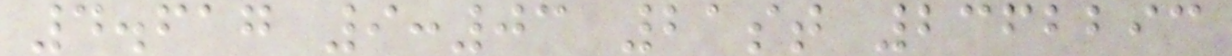4.617 9:03 21st 2362293
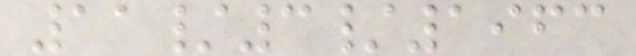11/3/1963
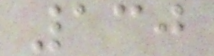130
